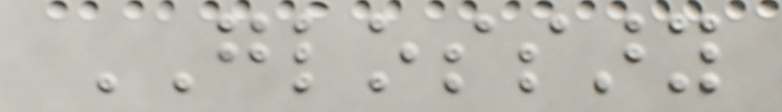GLOSSARY
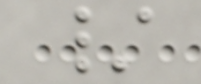/
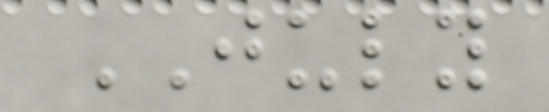JULY
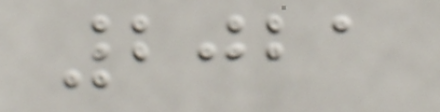2021
